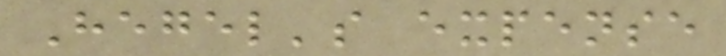Hegel's expense
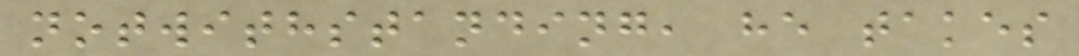notwithstanding, he takes
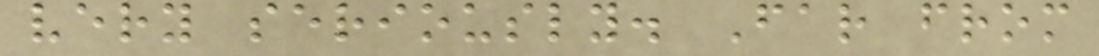very seriously. Far from
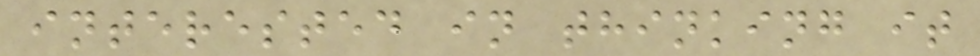interested in thinking it
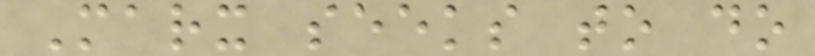Marx seeks to do
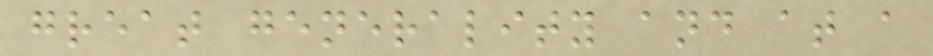great generality and at a
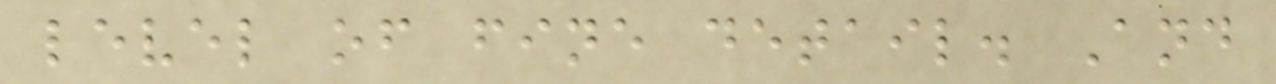level of fine detail. And
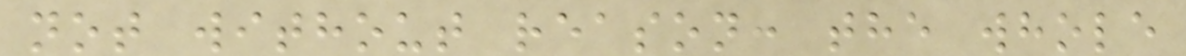not without reason: the whole
